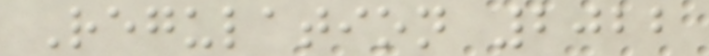Regulation 2022
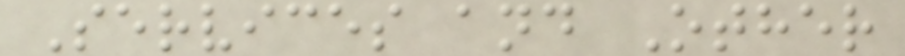Services and Other
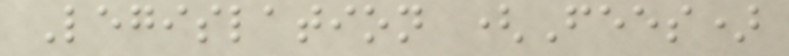Legislation (Fees)
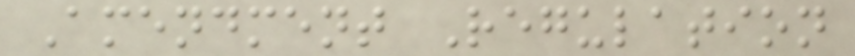Amendment Regulation
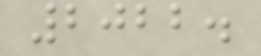2022.
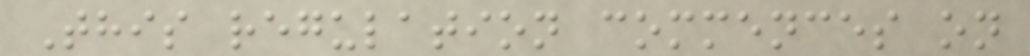This regulation commences on
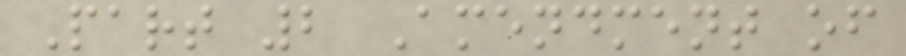Part 2 Amendment of
